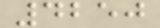4250
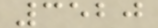3520
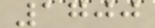1700
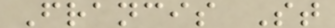Francis St
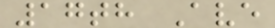17th Ave
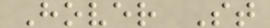Hover St
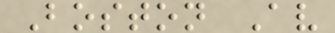Boston Av
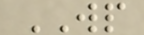WP
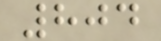804
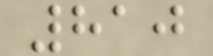810
